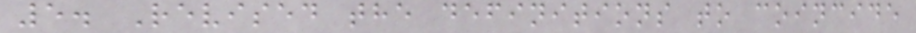5. Revised the definitions to coincide
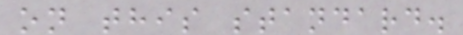on this standard.
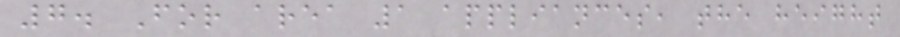7. For area 1 appliances, the height
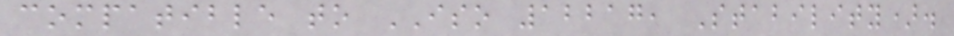compatible to ISO 12217, Stability).
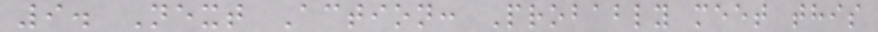9. Next Action: Probably meet this
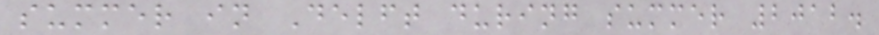summer in Delft during summer 2012.
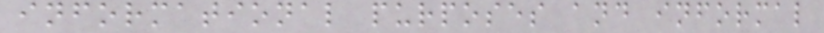informational purposes and informal
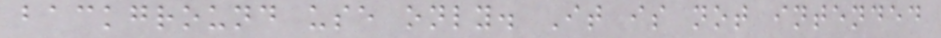background use only. It is not intended
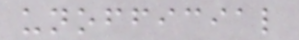unofficial
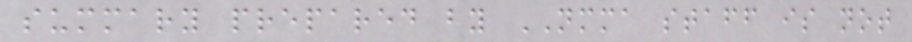summary prepared by NMMA staff is not
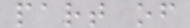part of
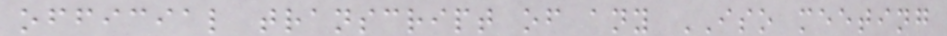official transcript of any ISO meeting
